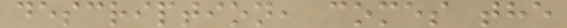description, comes the
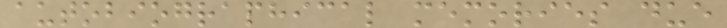autobiographical memories due
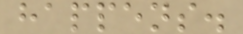happens.
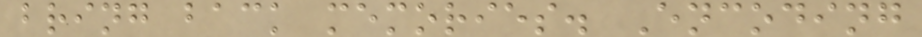bring back memories. Encoding
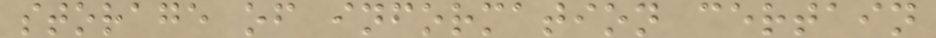storage of information certain
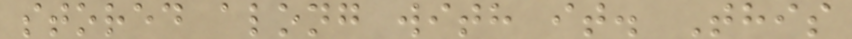stored along with it. This
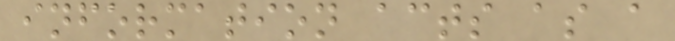information acts as a
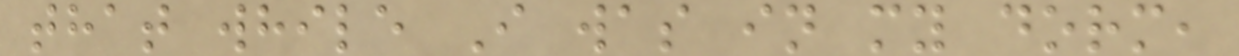that while I was in my dorm,
